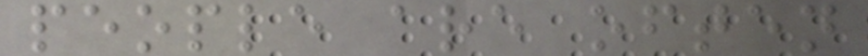people are often
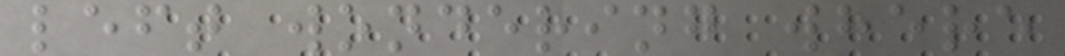left wondering where
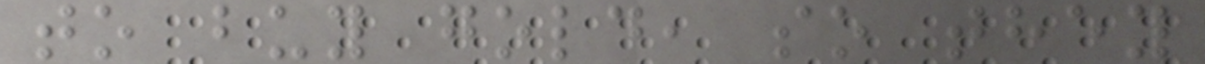to buy gold, so they
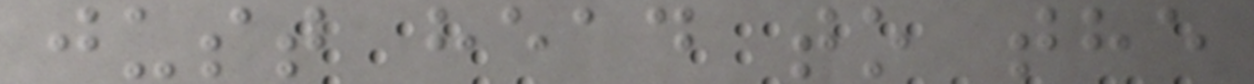just head to the
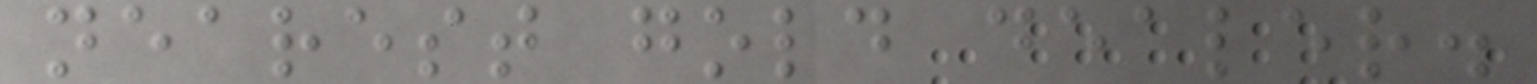nearest gold dealer.
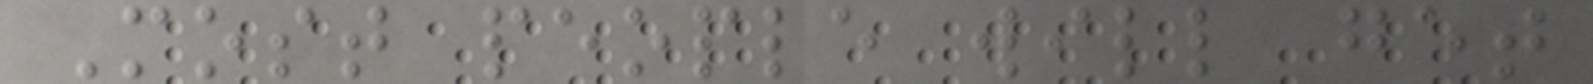Most people will get
